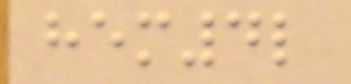hem4l
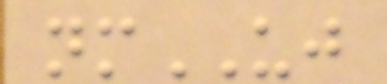nmUJ
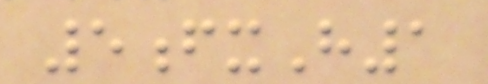5fxH1
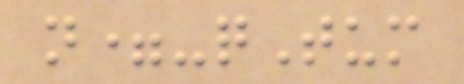n=-qTum
